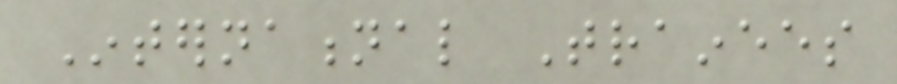International Trainees
